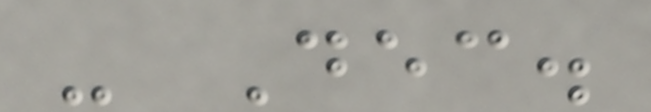- Dec.
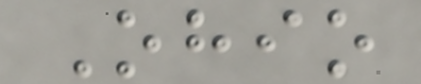Ohio
